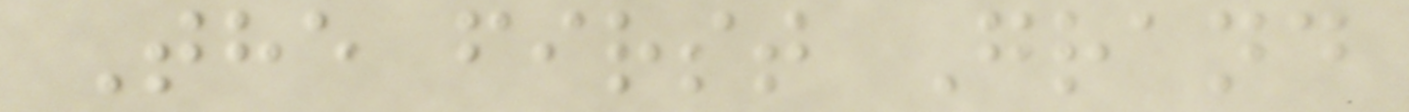The first Grand
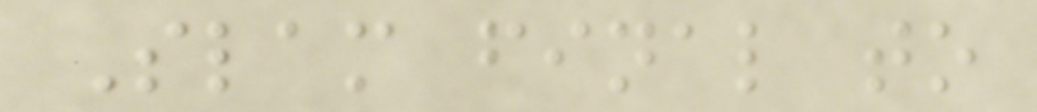Slam final to
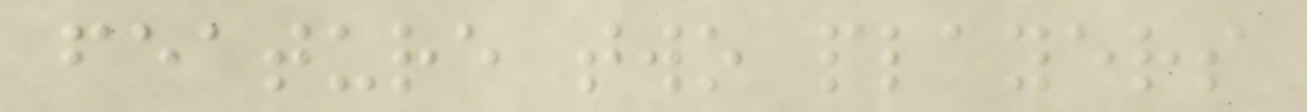feature two players
